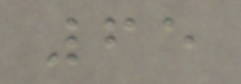65
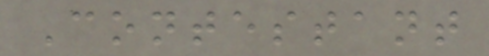Contestant
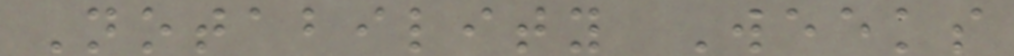Notability Weeks
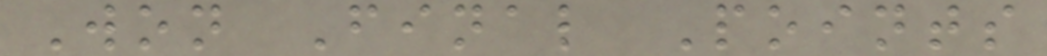Won Final Points
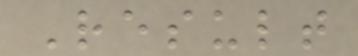Result
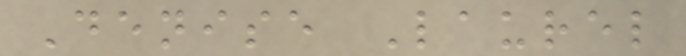Denise Laurel
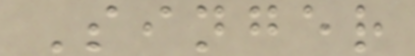Singer
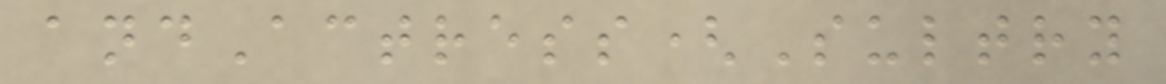andActress(Sultry
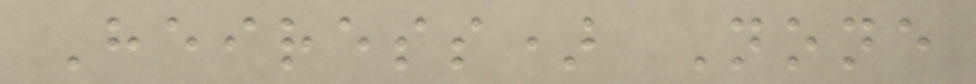Heiress) None
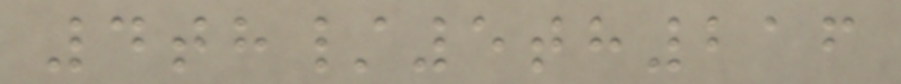4th/5th216
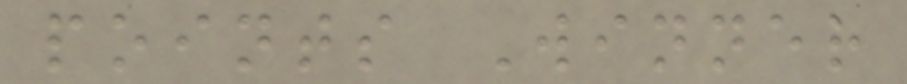points Winner
